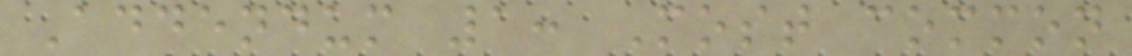Addendum 1: Most common
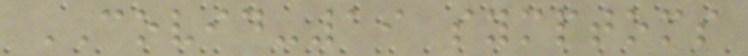COVID-19 symptoms
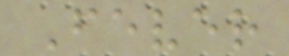Fever
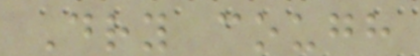Dry cough
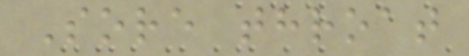Sore throat
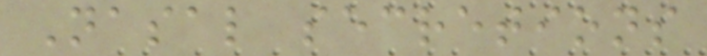Nasal secretions
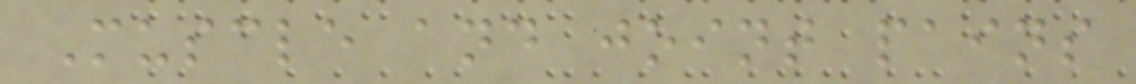Muscle and joint pains
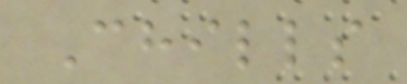Chills
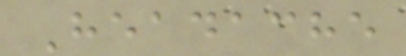Headache
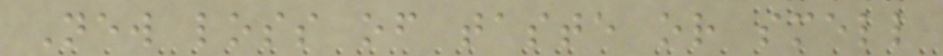New loss of taste or smell
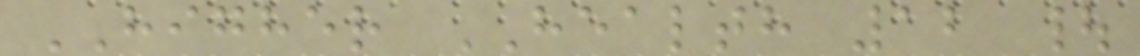HIGHER HEALTH 12 |
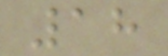18
